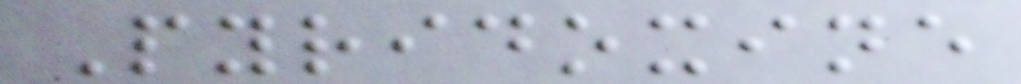Pyridoxine
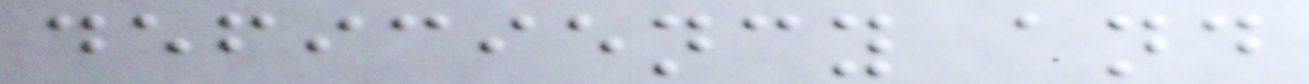deficiency and
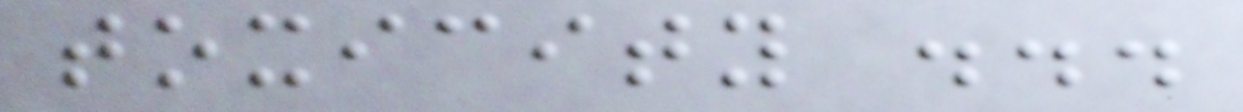toxicity ...
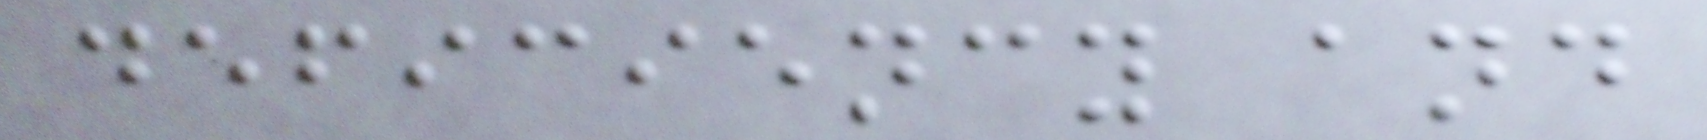deficiency and
